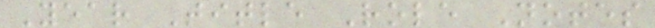Year Title Role Notes
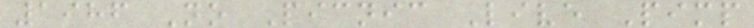1986 No Picnic Live Pimp
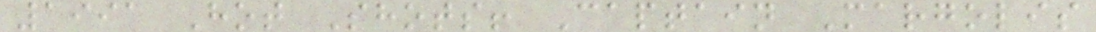1991 Hot Shots! Captain Margolis
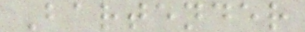Bartender
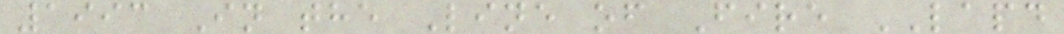1993 In the Line of Fire LAPD
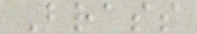Brass
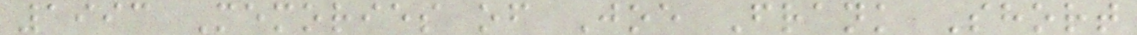1993 Memories of Joe Frank Short
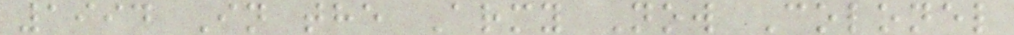1994 In the Army Now Colonel
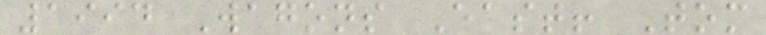1994 Wagons East! Tom
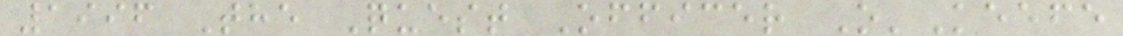1996 The Quest Officer O'Keefe
